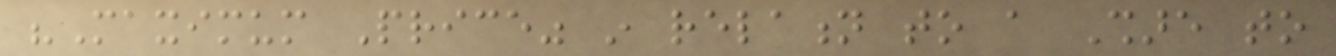"Maximum Price" in relation to a Share to
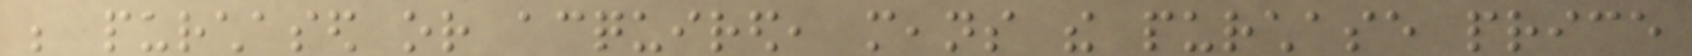be purchased or acquired, means the purchase price
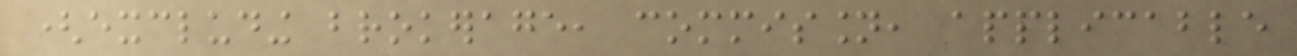(excluding brokerage, commission, applicable
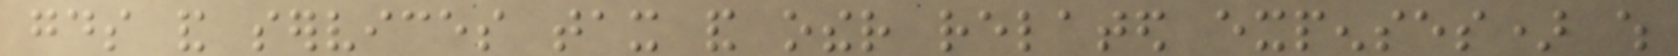goods and services tax and other related expenses) which
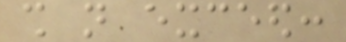shall not exceed:
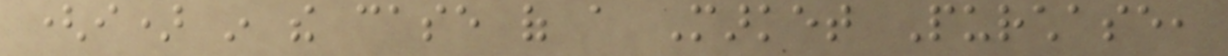(i) in the case of a Market Purchase,
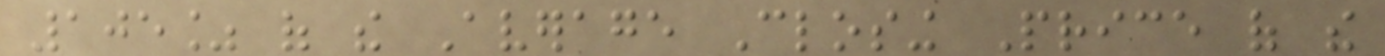105% of the Average Closing Price of the
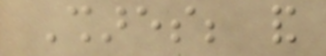Shares; and
